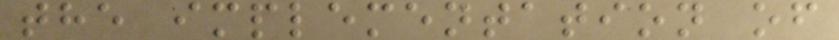the implementation of
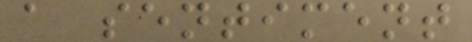a sentiment
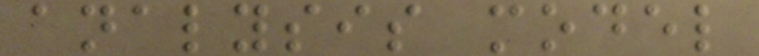analysis model
